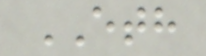ETH
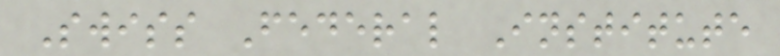Swiss Federal Institute
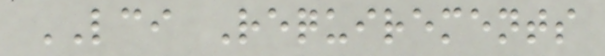LCI Requirements
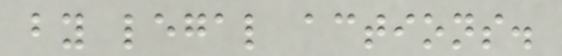by legal actions.
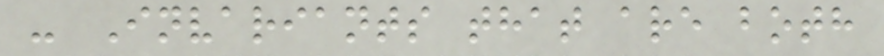- Invariants that are both
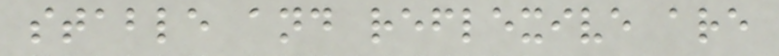stable and reflexive are
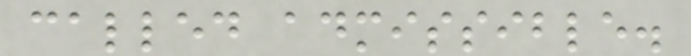called admissible.
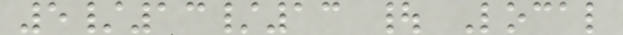5/13/13 | Local
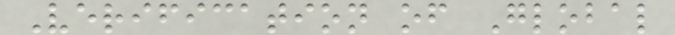Verification of Global
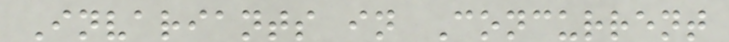Invariants in Concurrent
